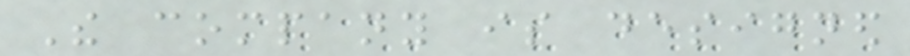The company is designed
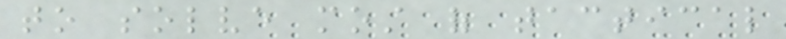to solve most of tactical
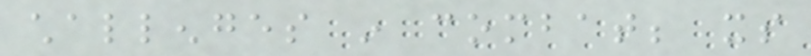challenges in combat; its
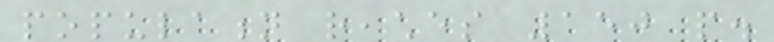population reaches 150 people.
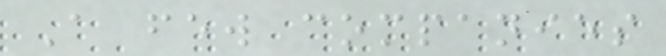A few companies
